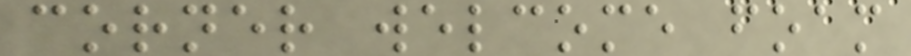corner welcome foam
